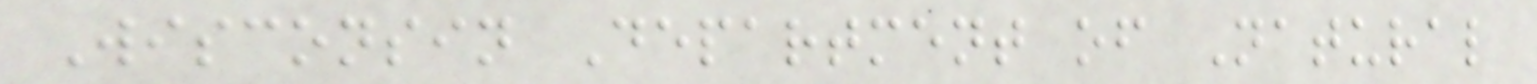Wisconsin Department of Natural
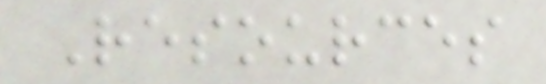Resources
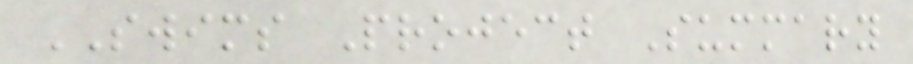SWIMS Project Summary
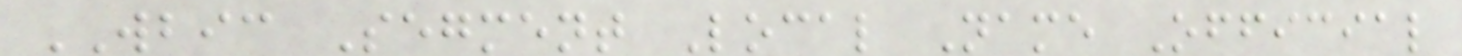WBIC Segment Local Name Official
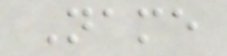Name
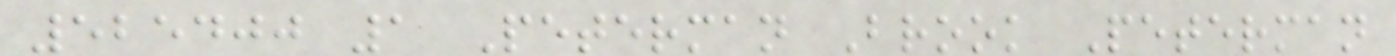525400 1 Peterman Brook Peterman
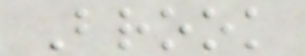Brook
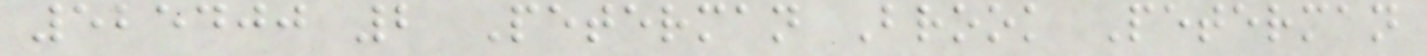525400 2 Peterman Brook Peterman
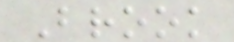Brook
